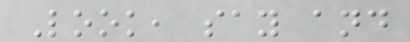Look, say and
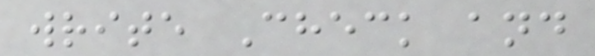write Check and
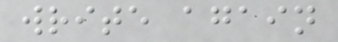write again
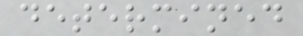determined
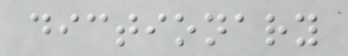dictionary
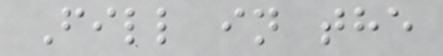Fill in the
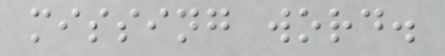missing word.
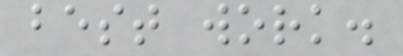best work.
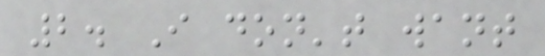2. I don't want
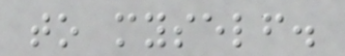to myself.
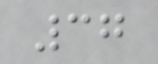37
